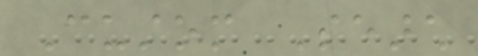Custom Search
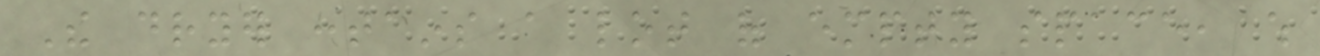The dryer contains a lot of empty space, which
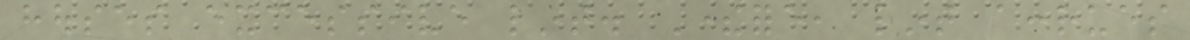houses excessive lint. Therefore, lint accrues
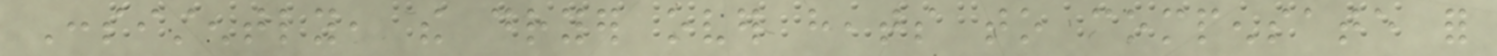Consistently, the dryer over heats to compensate for
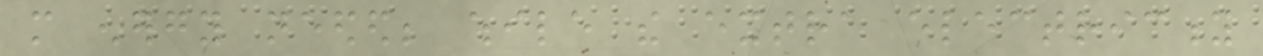more energy needed; while the extra electricity
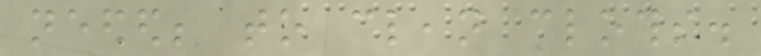needed; to clean cloths.
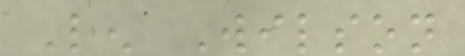Len Wilson
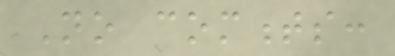No comments:
